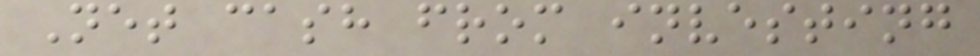Net cash from investing
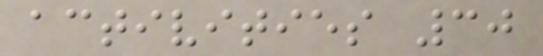activities 30
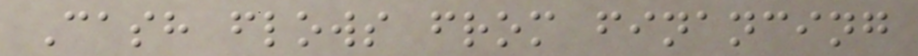Cash flows from financing
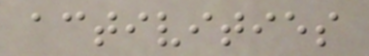activities
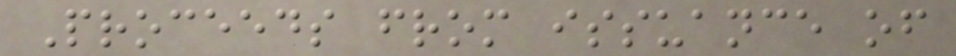Proceeds from issuance of
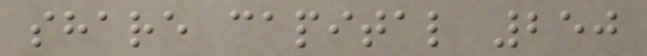share capital 250
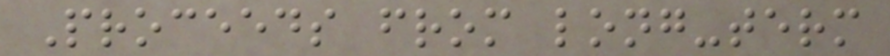Proceeds from long-term
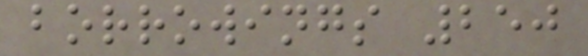borrowings 250
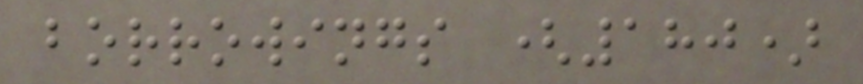borrowings (180)
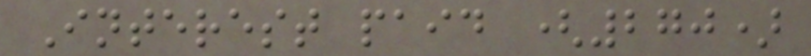Interest paid (270)
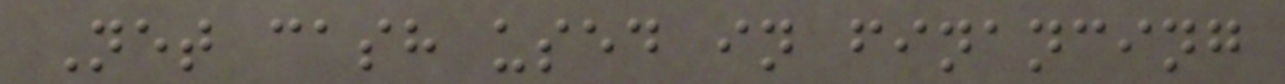Net cash used in financing
